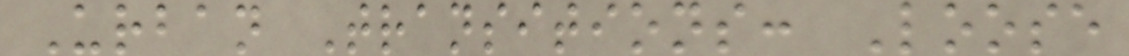Urban Transitions: Loose
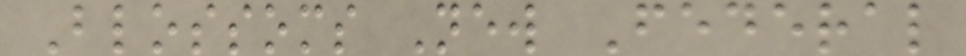Blossoms New Federal
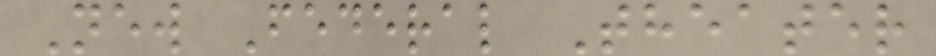New Federal Theater
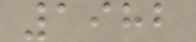1982
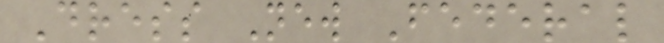Dress New Federal
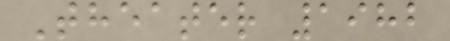Theater 1982
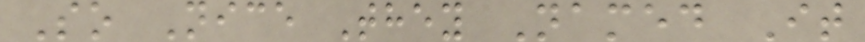So Nice They Named It
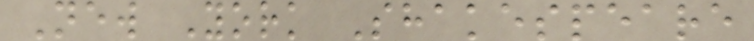New York Shakespeare
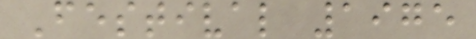Festival 1975
